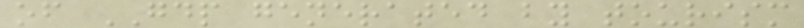of GDP generated by tourism
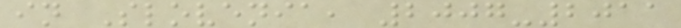in Slovenia, 2007-2011
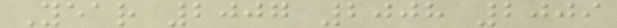Year 2007 2008 2009
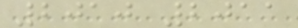2010 2011
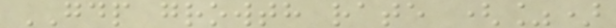GDP growth rate (%)
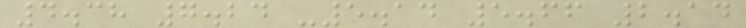4.38 7.24 -5.14 5.66 2.14
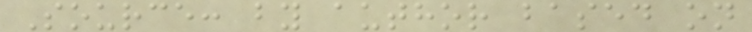Source: by author based on
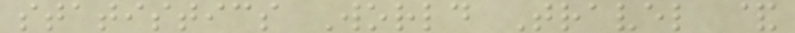statistics World Travel &
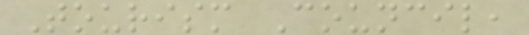Tourism Council,
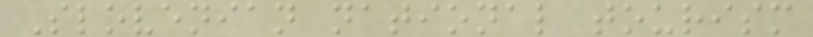Slovenian national tourism
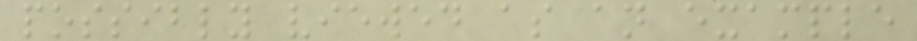possibly viewed as an example
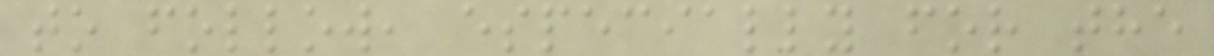to follow, especially for the
